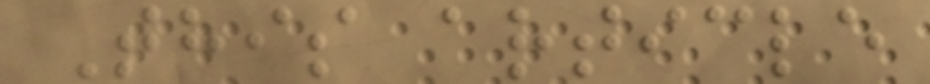This article
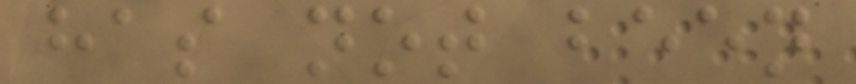has not been
